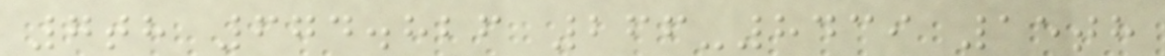7th 674.826 266-8439 15th
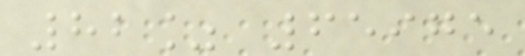82% 65975
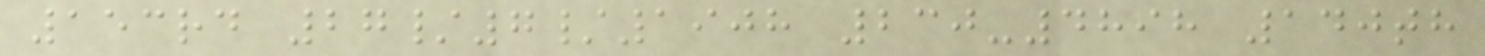153rd 27/7/1908 230-4898 140th
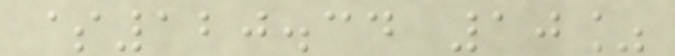$120.34 10%
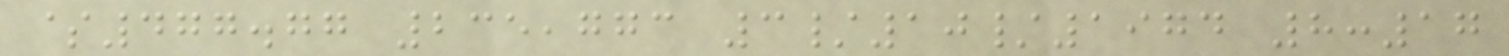$477.77 235,773 3/10/1974 8:17
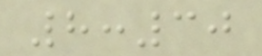8:30
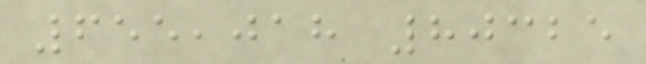655,018 80325
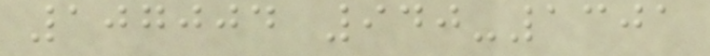107004 940-1301
